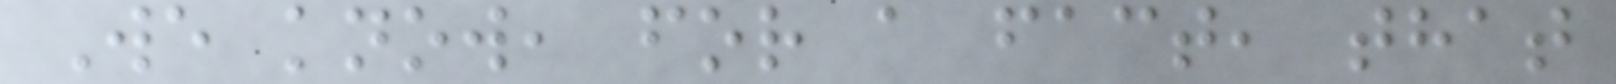We know, for a fact, that
